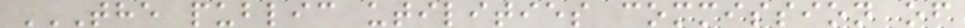THE PUBLIC UTILITIES COMMISSION OF
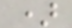)
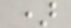)
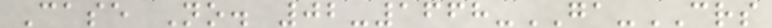Case No. 02-1668-GA-CRS
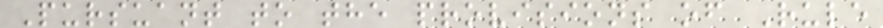Pursuant to the provisions of Rule
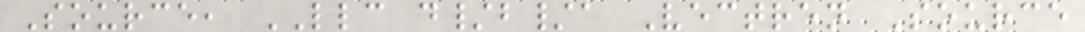Source, LLC d/b/a Vectren Source
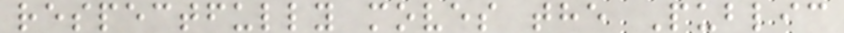respectfully moves the Public
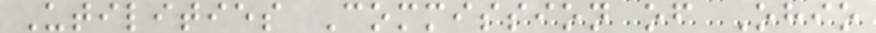Utilities Commission of Ohio
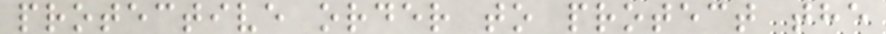protective order to protect the
